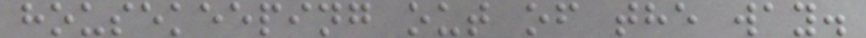housekeeping out of the way.
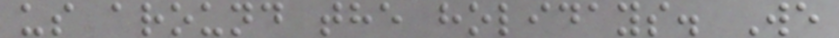us around the holidays. We
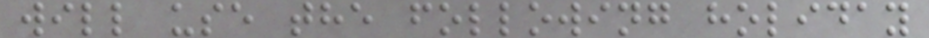will use the following holiday
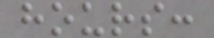hours:
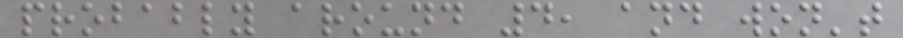probably around 4, and won't
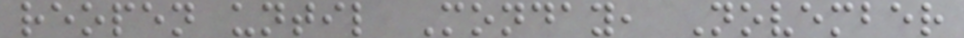reopen until Monday, November
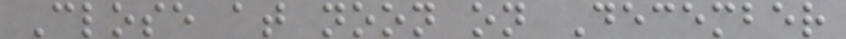Close at noon on December
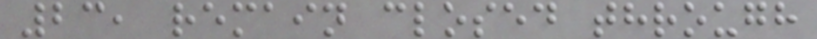23, remain closed through
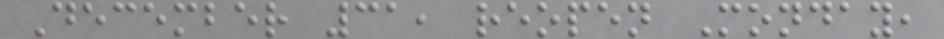December 31, reopen Monday,
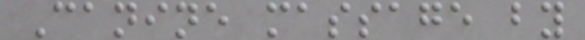Canine massage by
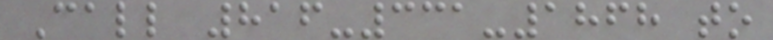Call 816-331-1868 to
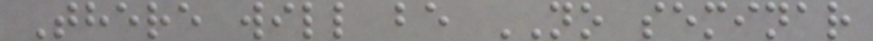There will be NO seminar
